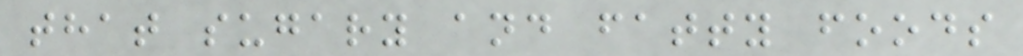that sugary and fatty foods
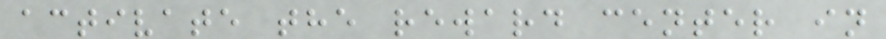activate the reward center in
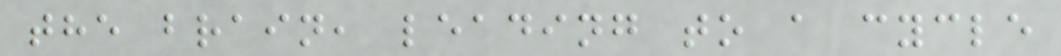the brain, leading to a cycle
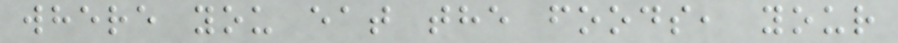where you eat the foods, your
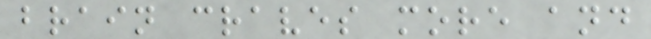brain craves more and
